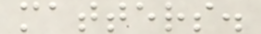matters.
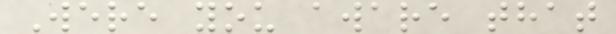Were you aware that
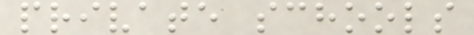private schools
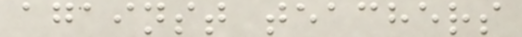against teachers
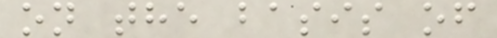on the basis of
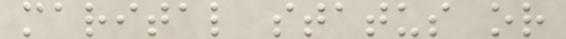marital status or
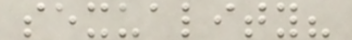sexuality?
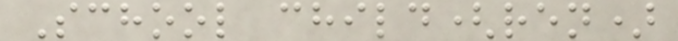School child(ren)
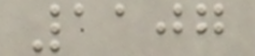1107
